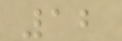12
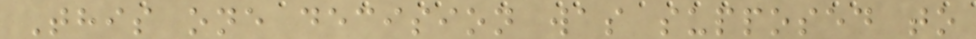This one decision was supposed to
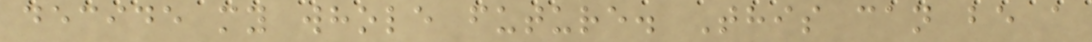decide my whole future. This can be a
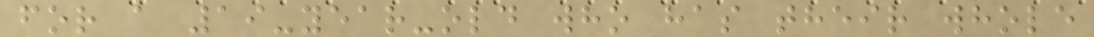for a 19-year-old who has their whole
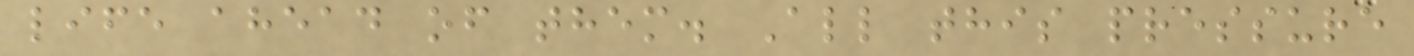life ahead of them. All this pressure
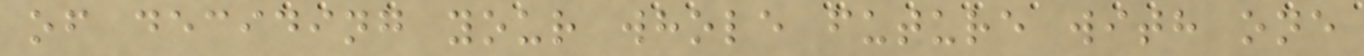of deciding your whole future with one
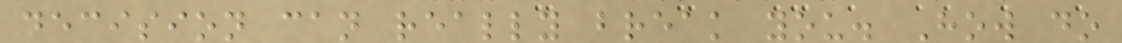decision can really break you. How do
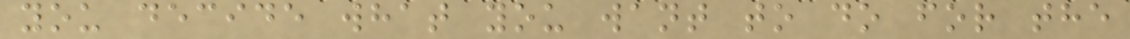you decide what you want to do for the
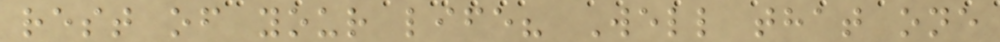rest of your life? Well that one
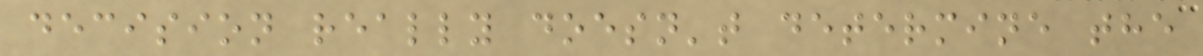decision really doesn't determine the
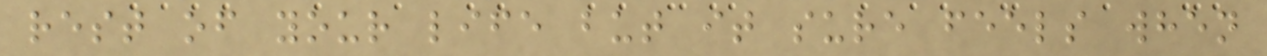rest of your life but it sure feels when
